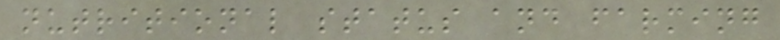nutritional status and farming
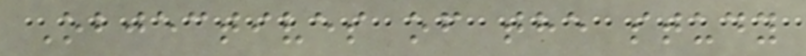Objectives of the study
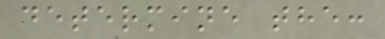determine the:
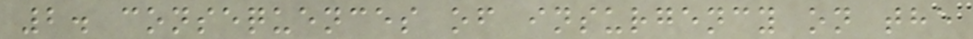2. consequences of insurgency on the
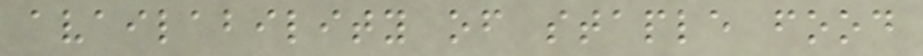availability of staple food
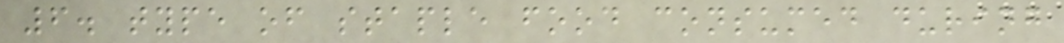6. type of staple food consumed during
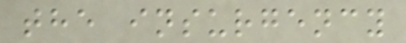the insurgency
